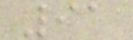91
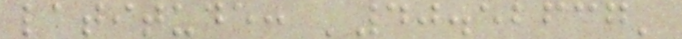latitude: '40.52637'
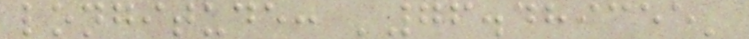longitude: '76.489355'
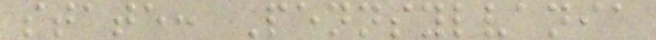state: Pennsylvania
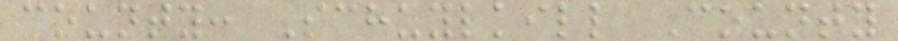county: Schuylkill County
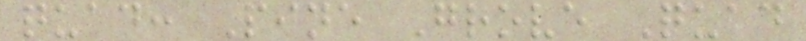quad: Pine Grove Quad
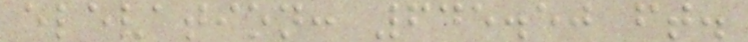elevation: 645.50 ft.
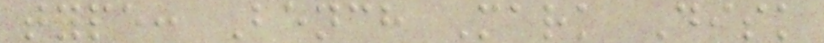type: Bench Mark Disk
